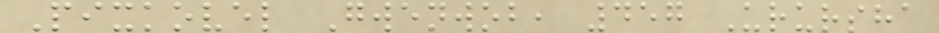Pixkovel Gwenwob, 457 Urursha
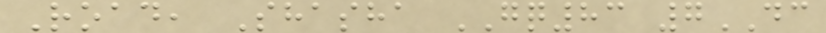Road, Shasha GQ83 7DC
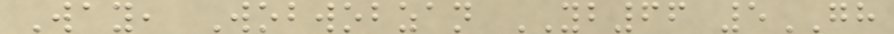Way, Wobwobzan YB66 5GH
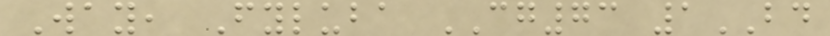Way, Fyluba CG73 1BD
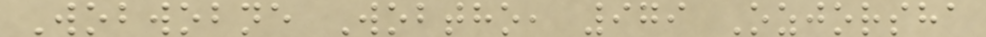Wobwobne Wobtho, 979 Ozjorsha
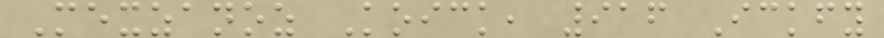Mexzanoz Koick, 916 Ickfy
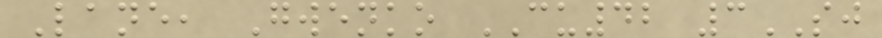Lane, Gwenko CU42 3SJ
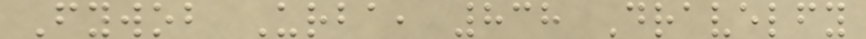Fywob Urba, 838 Dravelfy
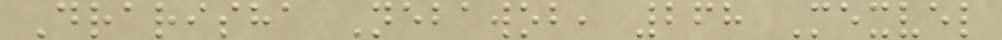Drarisha Nebawob, 268 Mexvel
